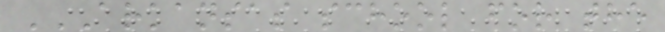ARKANSAS SCHOOL FOR THE
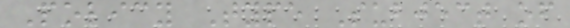Policy Type Subject of
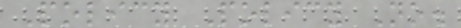Policy Policy No.
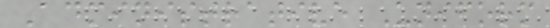Administrative Uniform
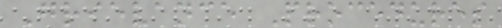Grievance Procedures
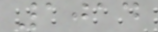1014
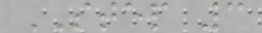STEP 3
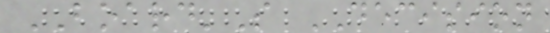BOARD'S DECISION
